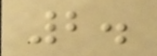2.
